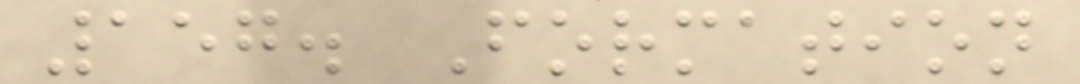157. Formation
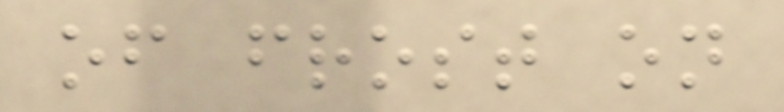of frost on
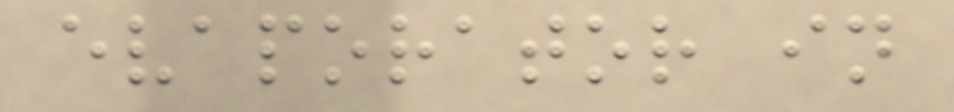evaporator in
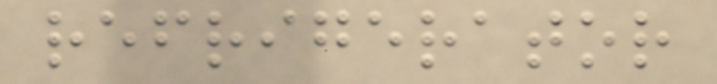refrigerator
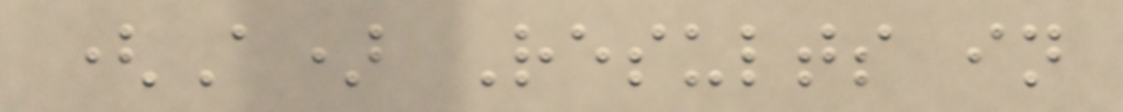(A) Results in
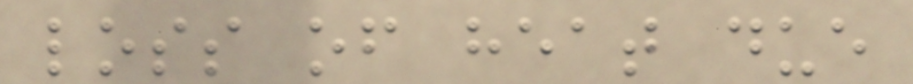loss of heat due
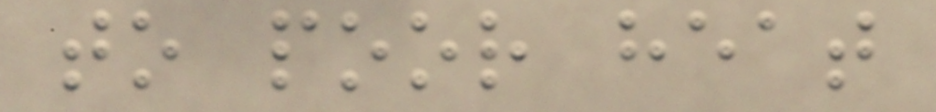to poor heat
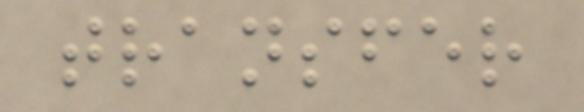transfer
